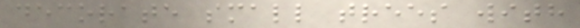decorate small trees with
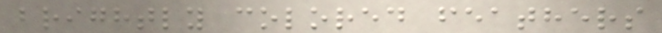brightly colored feathers
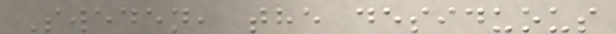Sweden, the desiduous
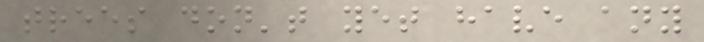trees don't yet have any
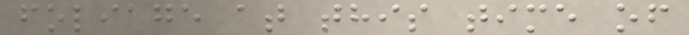foliage at this time of
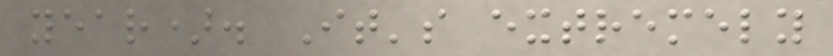year). It's extremely
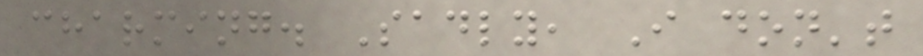charming. Sadly, I don't
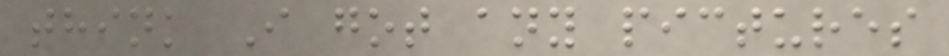think I got any pictures
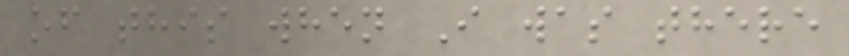of this when I was there
